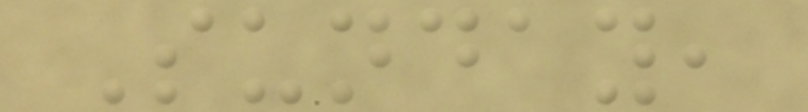Sunday,
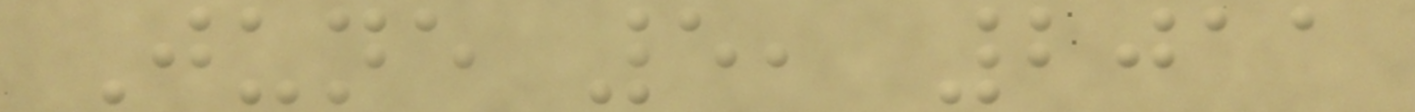June 5, 2011
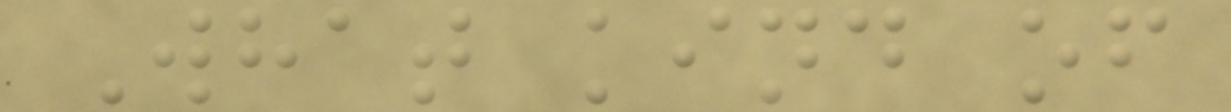What kind of
